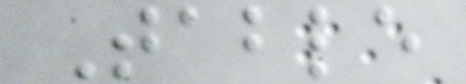Table
